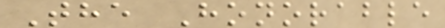The Honorable
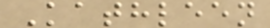Kathleen
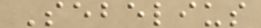Sebelius
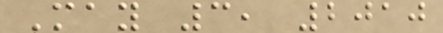May 3, 2010
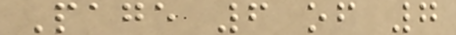Page 6 of 7
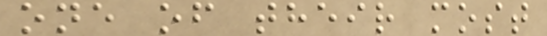one of their most
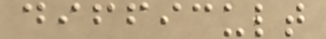difficult
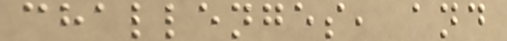challenges, and
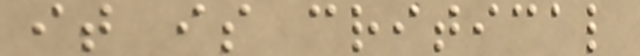it is critical
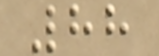88
